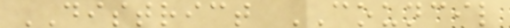DISTRICT COUNCIL
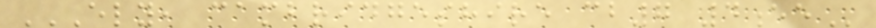ELY, CAMBRIDGESHIRE CB7 4EE
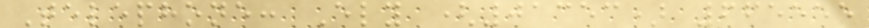Telephone: Ely (01353) 665555
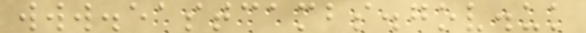www.eastcambs.gov.uk
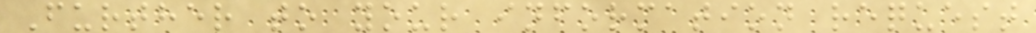Further to your information request
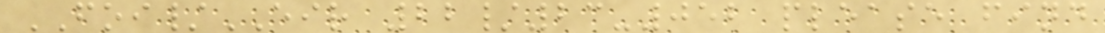FOI/EIR 22/23-052 please find
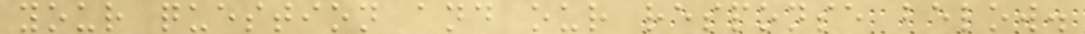your question and our response below.
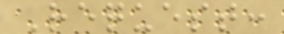Request:
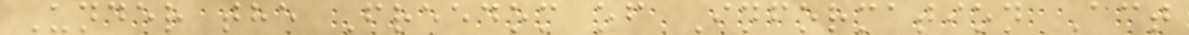Under the Freedom of Information Act
